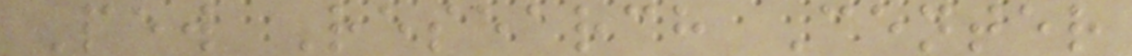Pew Research Center
